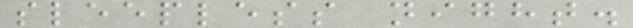sleepless night.
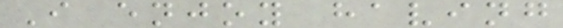I enjoy having
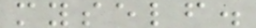myself.
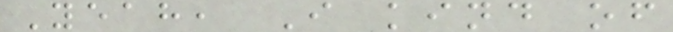Yeah, I kind of
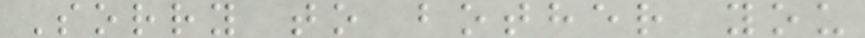Sorry to bother you
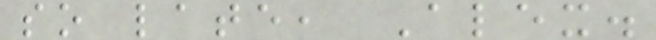so late, Alex.
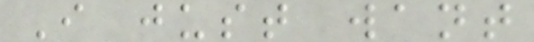I just want
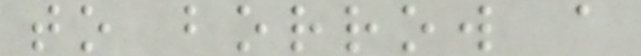to borrow a
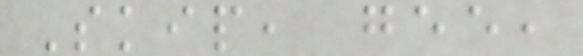Skip, gee,
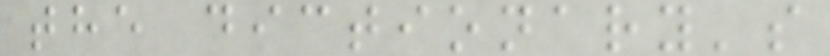the dictionary's
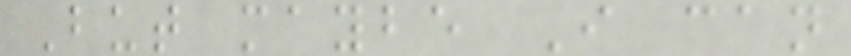But maybe I can
